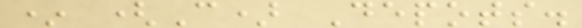* (C) Depots.
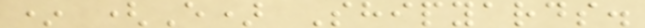* (E) Shipyards.
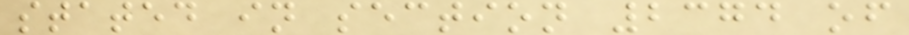stated in section 2374 of
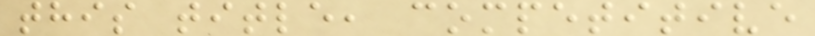this title, competitive
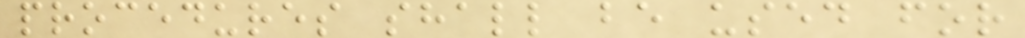procedures shall be used for
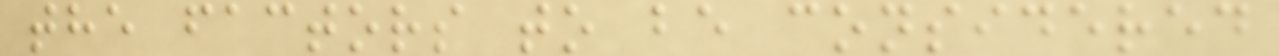the factors to be considered
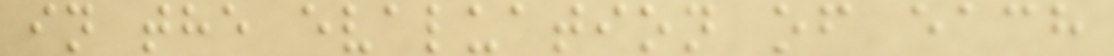in the evaluation of each
